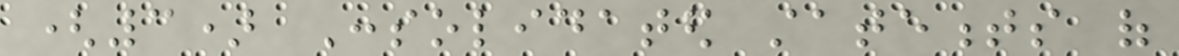(3) Consolidated statements of
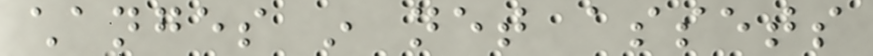changes in net assets
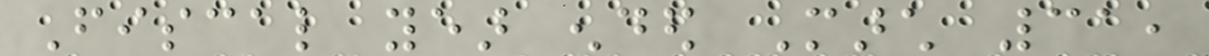Fiscal year ended March 31,
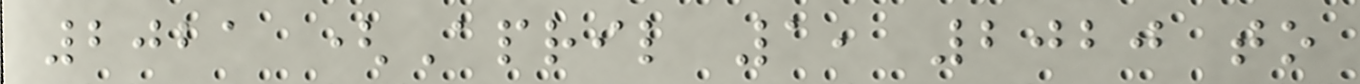2021 (April 1, 2020 to
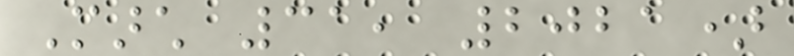March 31, 2021)
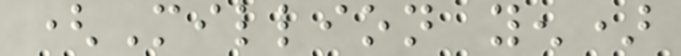(Million yen)
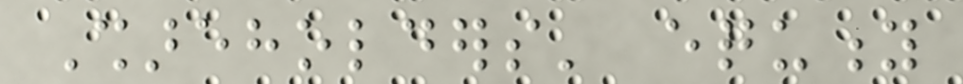Shareholders' equity
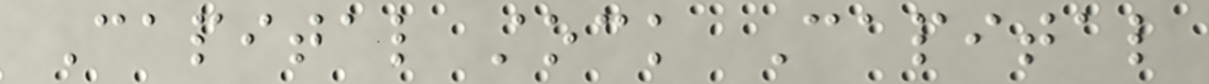Capital stock Capital
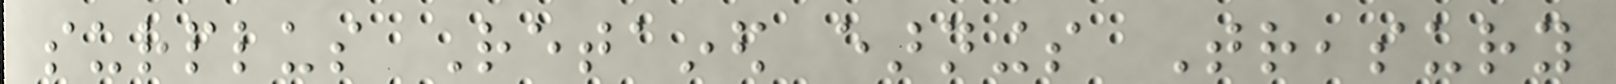surplus Retained earnings Treasury
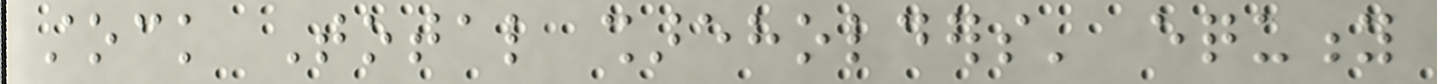stock Total shareholders' equity
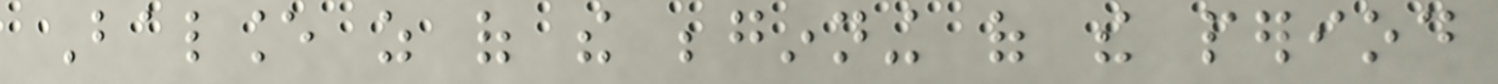Balance as of the beginning of the period
